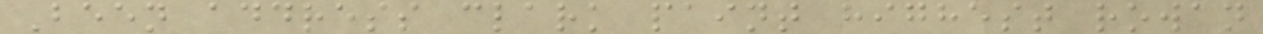Been address clark paint highest rowan
